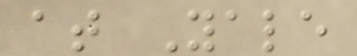at Yale
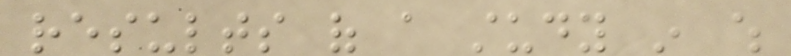results of a study in which
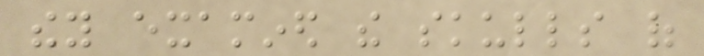they examined the skulls of
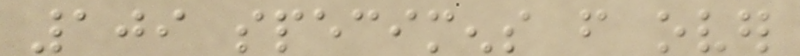109 specimens from over
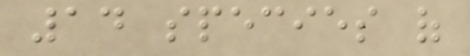14 species of
